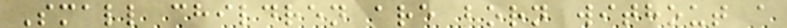Small children are born without a
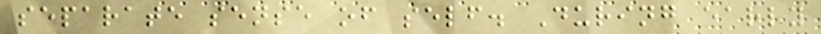separate sense of self. During early
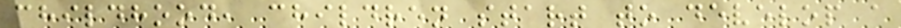childhood, children start to develop a
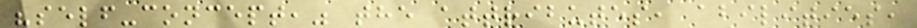"self-concept," the attributes, abilities,
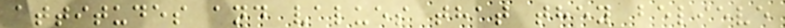attitudes and values that they believe
